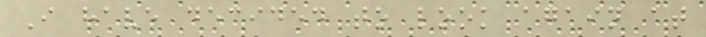I have decided to look again at
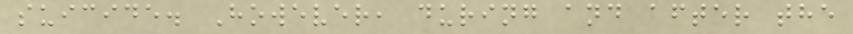suicide. However, during and after the
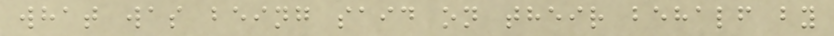what was being said on their behalf by
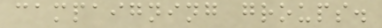campaigning groups.
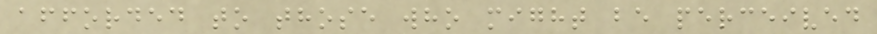afforded to those who might be perceived
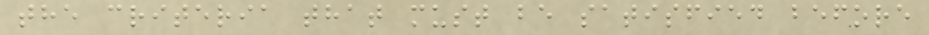the criteria that must be satisfied before
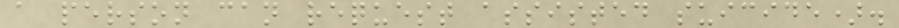a person can request assisted suicide).
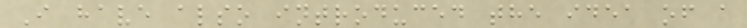I have also introduced the idea of a
